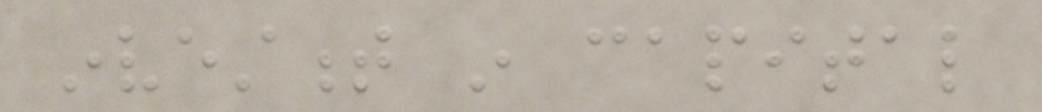investment in capital
